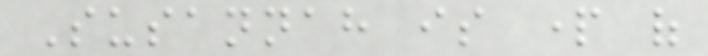Susannah is part of
